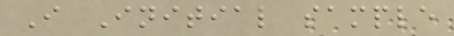I Initial sample
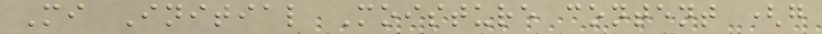Mi Initial Moisture content (g
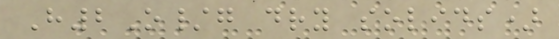H2O/g dry solids)
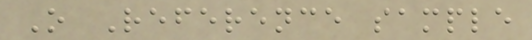O Reference sample
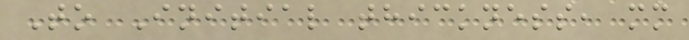To Initial thickness, mm
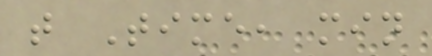t Time, min
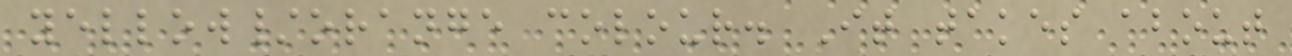yellow/orange colour. It takes about
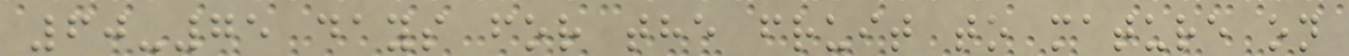60-75 days for the fruit to mature on
